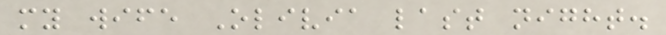my wife Olivia last night.
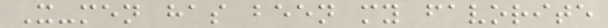X-men has been my favorite
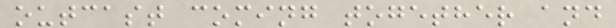outcast coming together and
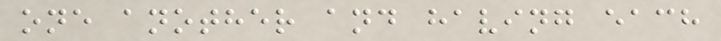one another and having each
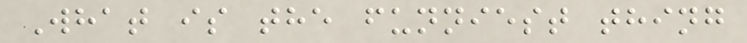What is the funniest thing
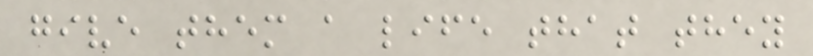give them a life that they
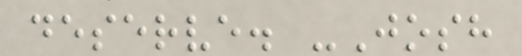deserve. -Josh
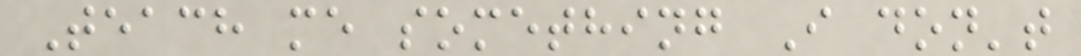Teach me something I don't
